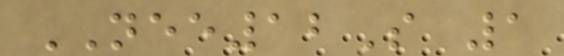NEE12S 1
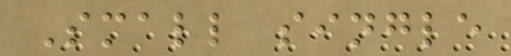Small single
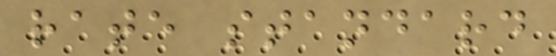rate standard
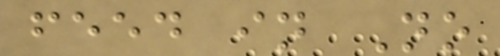feed in No
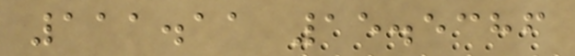111.11 15.5386
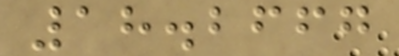18.2667
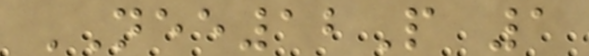NEE12P 1
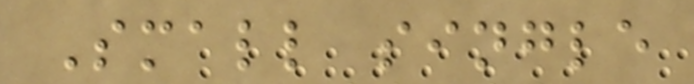Small single
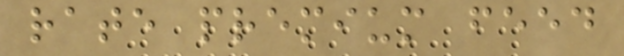rate premium feed
